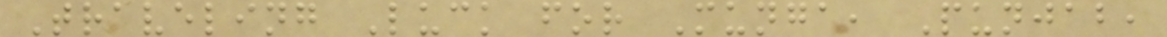Traveling Luck for Munga, Punjab,
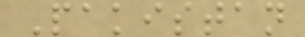Pakistan
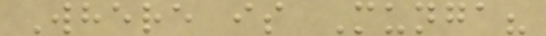Where is Munga?
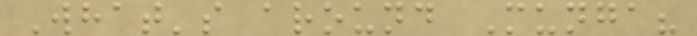What's around Munga?
